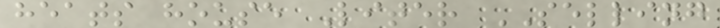heats house Liter SELLING
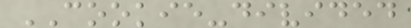COOKIE-divided
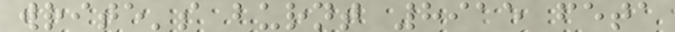write's burnt 8915 feta
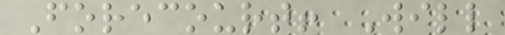Forecourt! Will
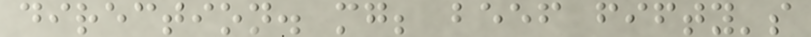direction. mg; beef fifty's
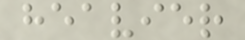heavier
